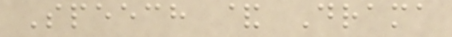Speech & Drama
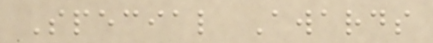Special Awards
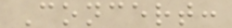Concert:
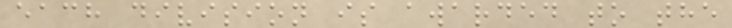each division is awarded to the
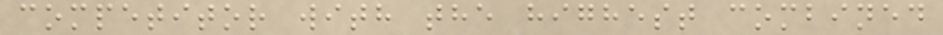competitor with the highest combined
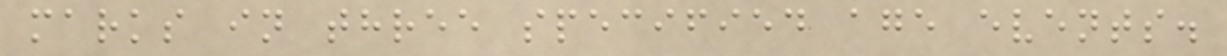marks in three specified age events.
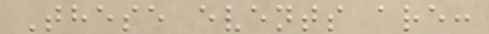These events are:
